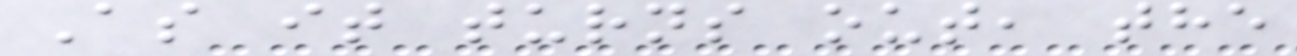As it turns out, the
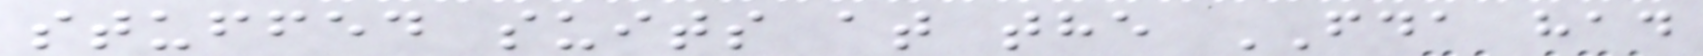stuffed suits at the FDA had
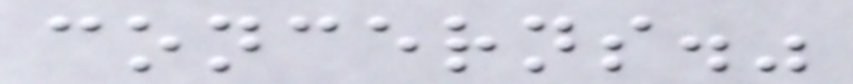concerns."
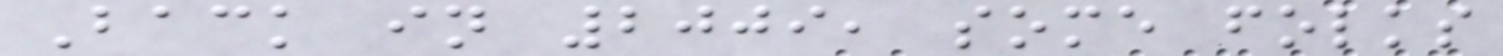Back in 2009, some folks
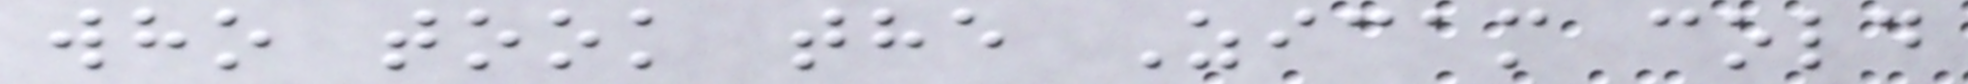who took the Zicam cold
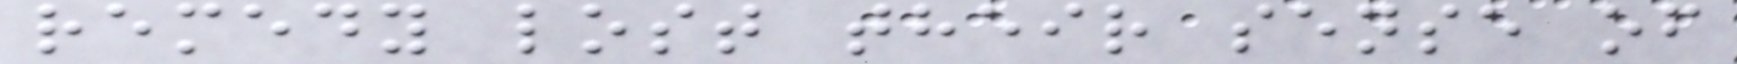remedy lost their sense of
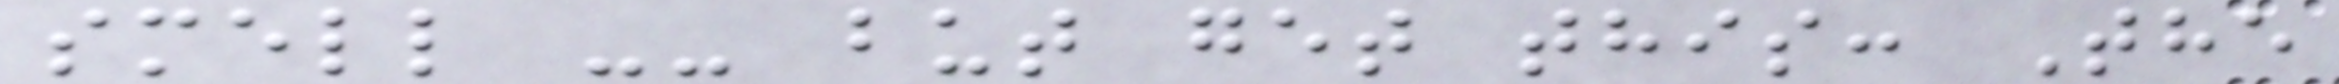smell -- but get this: The
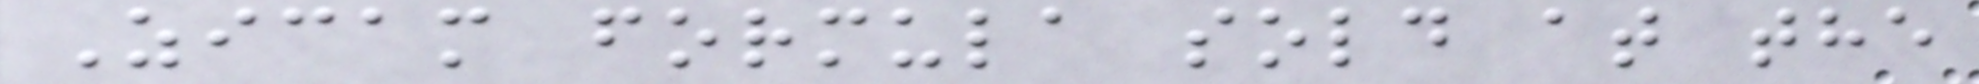Zicam formula sold at the
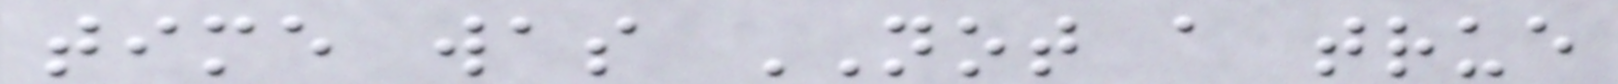time was NOT a true
